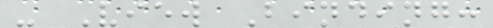- View Binding:
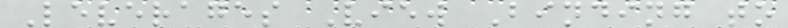Leverages View Binding to
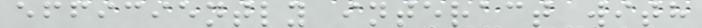efficiently interact with
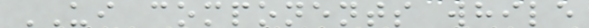UI components while
